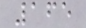165
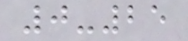0-25
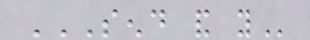SEND AND YOU
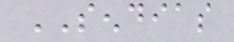SENDIAS
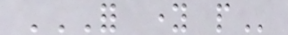FOR YOUNG PEOPLE
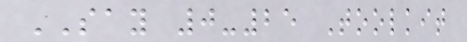SAY 0-25 Toolkit
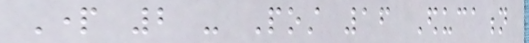Part 2 - Post 16 Education
